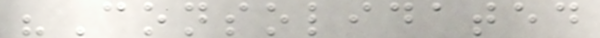"Consolidated
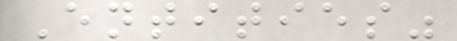Entities"
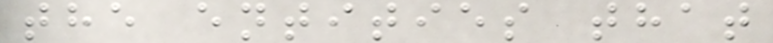the entities that
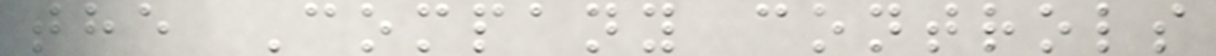the Company controls
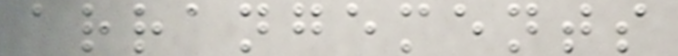arrangements
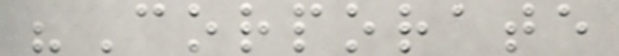"Corporate
